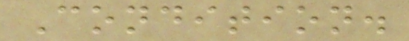Condition.
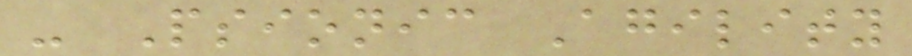- Psionic Agility
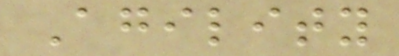Agility
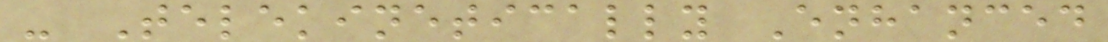- Telekinetically Enhanced
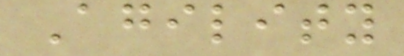Agility
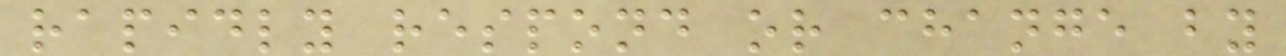rapidly respond or change by
